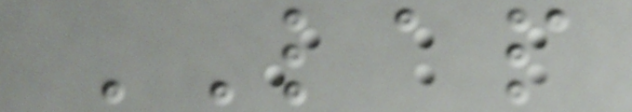LAP
